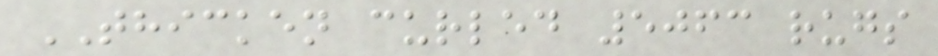THICKEN curled 5063 rugs
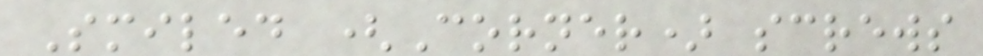Smiled (Corner) screws
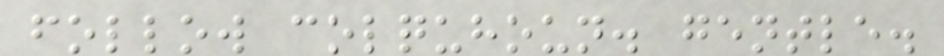follow colquhoun. gentle.
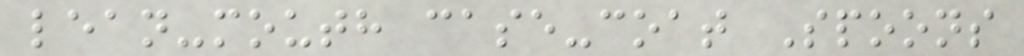lean-mouth case-coat Spoons
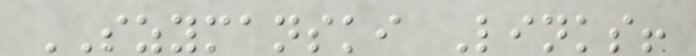SZYMANSKI Links!
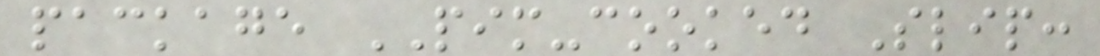package PIM-cooked Slip:
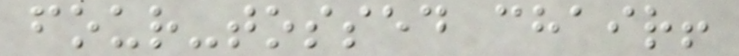four-tossed chair!
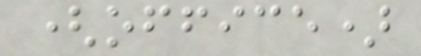(office)
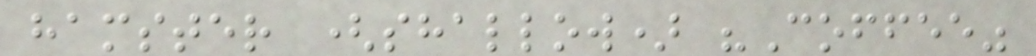hamster (shallow) "Coffee"
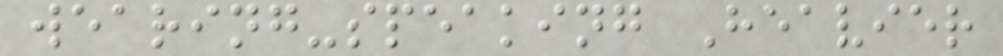wearing-speaking Heavier
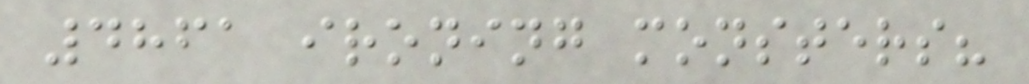4861 ironing monsters?
